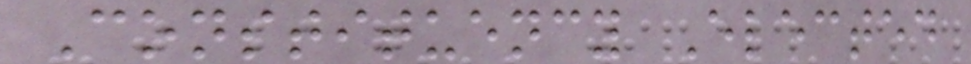Constituency Elected
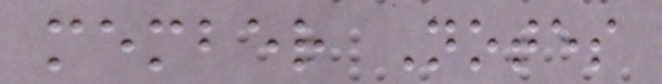member Notes
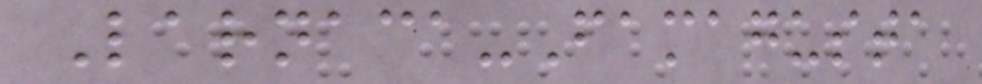Larnaca-Famagusta
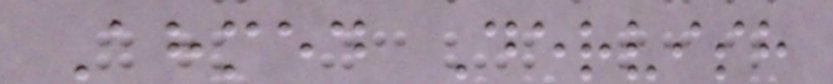Ahmed Dervish
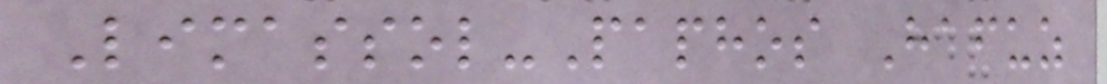Limassol-Paphos Hafuz
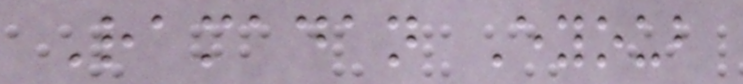Ramadan Eyoub
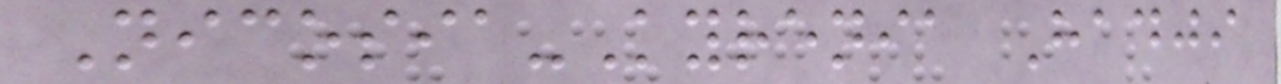Nicosia-Kyrenia Hadji
